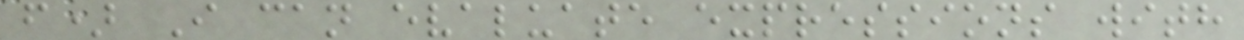f) I can evaluate expressions with
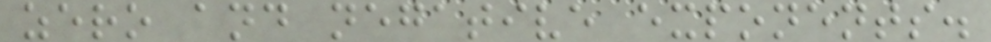zero and negative exponents.
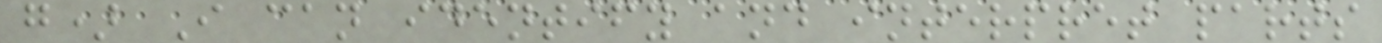g) I can identify and interpret parts
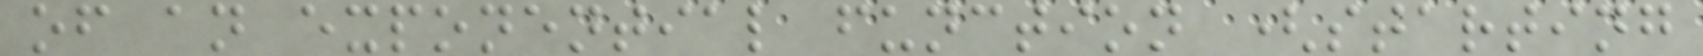of an exponential function (starting
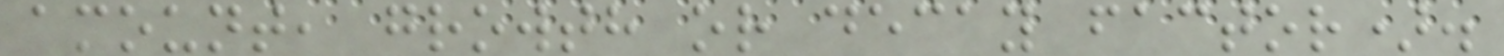amount, growth or decay factor).
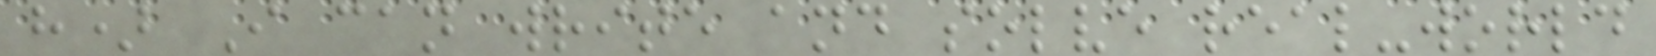h) I can write and solve real-world
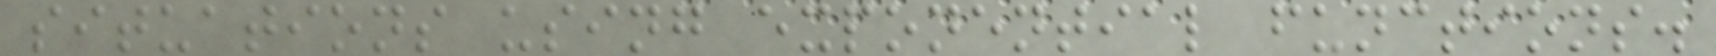situations using exponential functions.
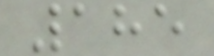185
